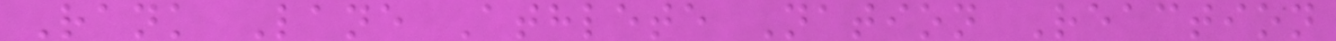Rank Lane Athlete Nation Reaction
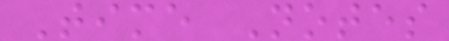Time Notes
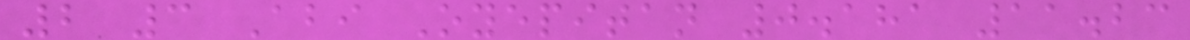2 3 Abi Oyepitan 0.181 11.23
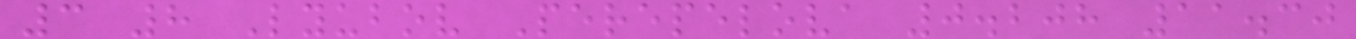3 8 Lyubov Perepelova 0.208 11.30
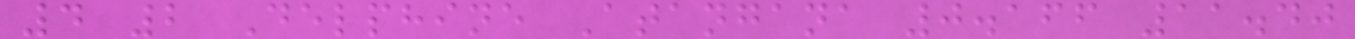4 2 Delphine Atangana 0.166 11.40
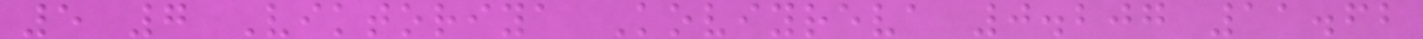5 7 Viktoriya Koviyreva 0.207 11.62
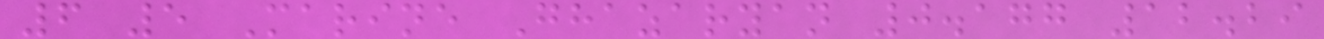6 5 Marine Ghazaryan 0.177 12.29
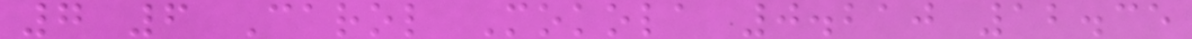7 6 Carol Mokola 0.210 12.35
